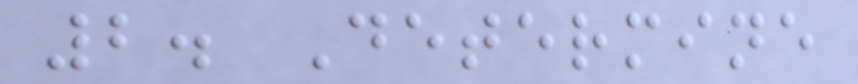2. Determine
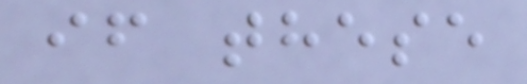if these
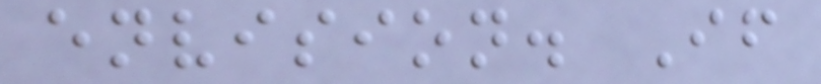envision. If
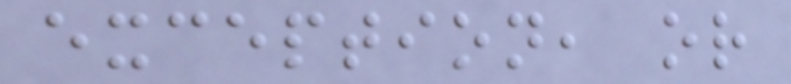exception, or
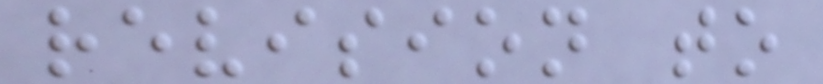revision to
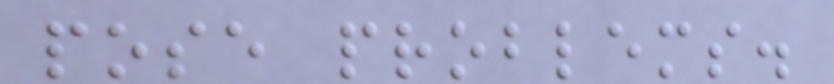pose problems.
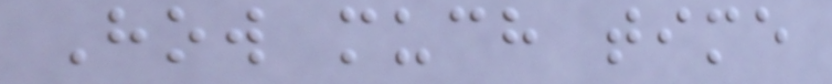How much time
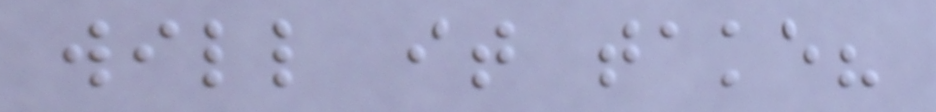will it take?
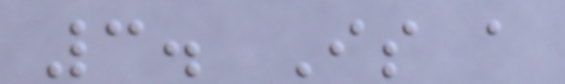3. Is a
